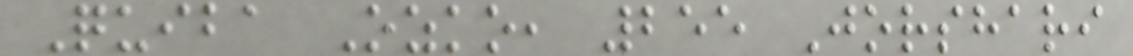Quiba Ozko, 255 Jorshari
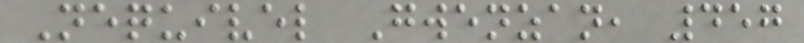Nequivel Gwenzan, 457
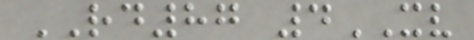RD87 4XV
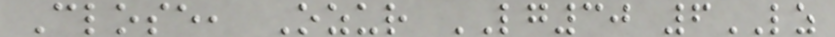Close, Ozur LG30 6LZ
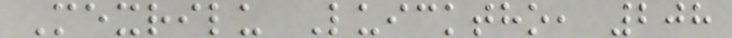Mexrilu Luicktho, 208
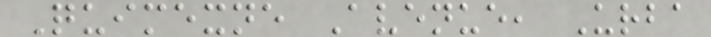Quimexne Avenue, Urba
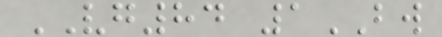VG84 1BW
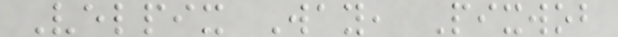Velpix Way, Pixwob
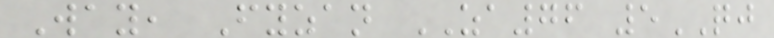Way, Fyzan ZA76 5QJ
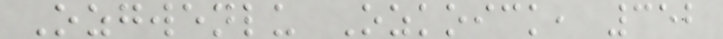Ozgwenlu Ozkoick, 352
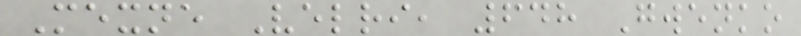Mexne Velri, 648 Gwenko
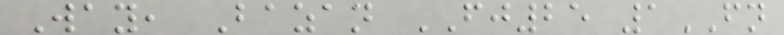Way, Bazan FJ25 1FN
